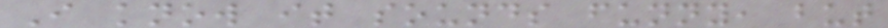I know it sounds funny, but
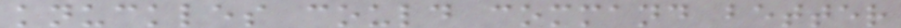knuckles could command better
